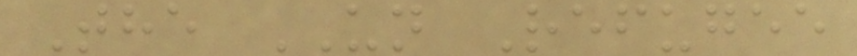The UN Refugee
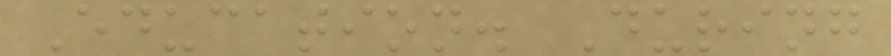Education. During
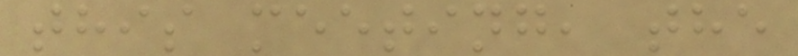this meeting, the
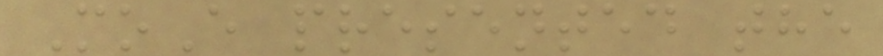MoE presented the
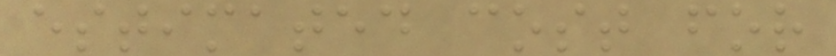estimated cost for
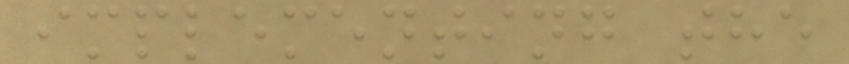implementing the
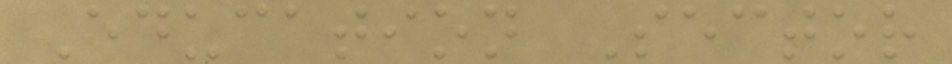Education Sector
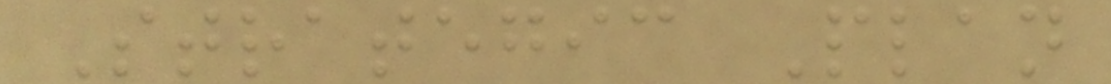Strategic Plan
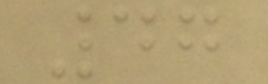47
